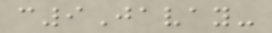c9Javay-
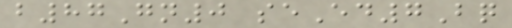b87Gn0 seEd7Bq
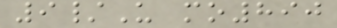9/U mo890
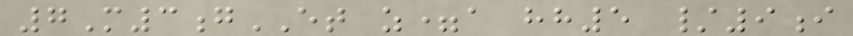7M3gET z=a hh5 /9i
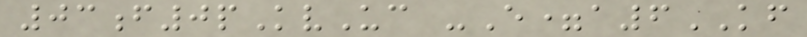03f0pKvUc -E=a6KF
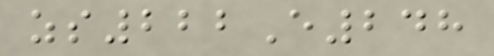zs222E248
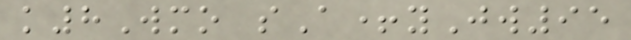k8Wmo sA+yJw95
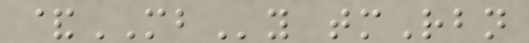&MBy tmRbn
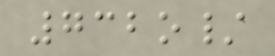732o/
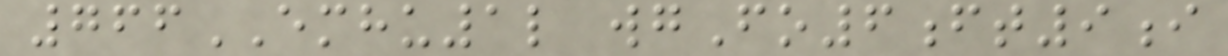766EMHU1l wgFo6ft9i
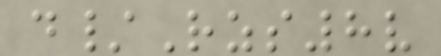d/Rzs8v
